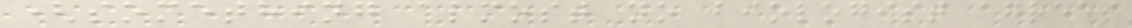(something almost no biologist agrees
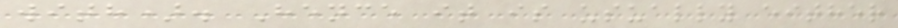with). Hence it is usually either
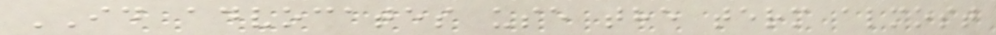ID advocates use the term almost
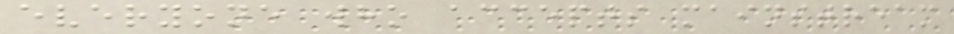everyone who accepts mainstream
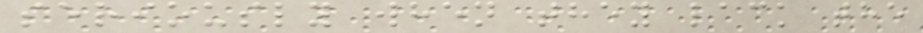seriously when they lack the
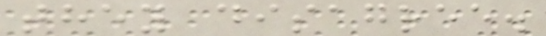they disagree.
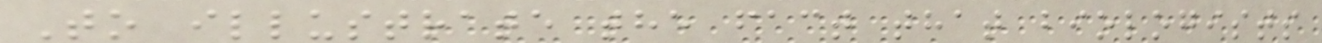To illustrate the fact that biologists
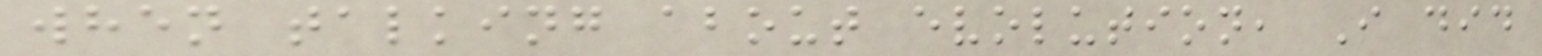when talking about evolution, I did
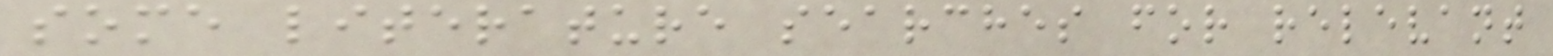some literature searches for relevant
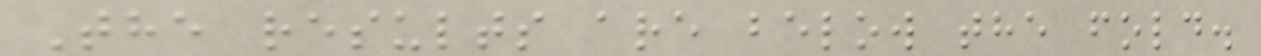The results are below the fold.
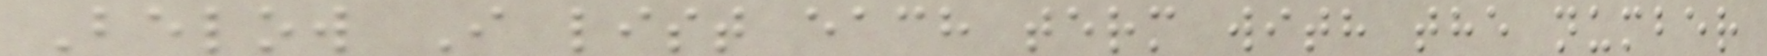Below I list each term with the number
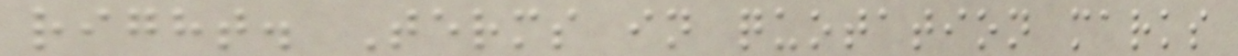right. Terms in quotation marks
